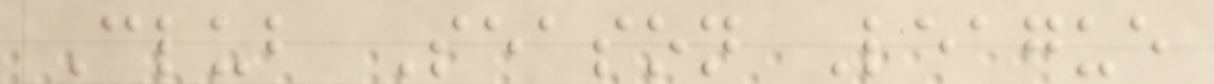Club Season League
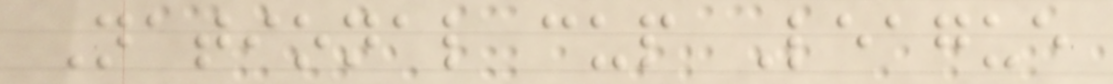National cup League
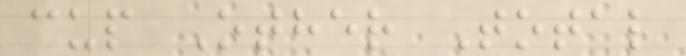cup Other Total
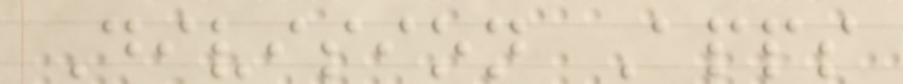Division Apps
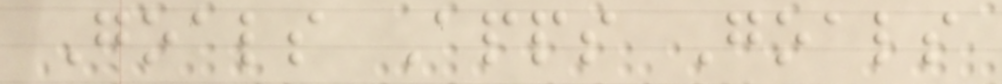Goals Apps Goals
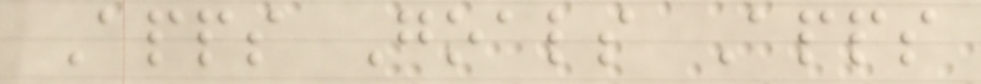Apps Goals Apps
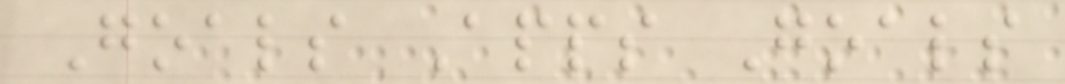Goals Apps Goals
